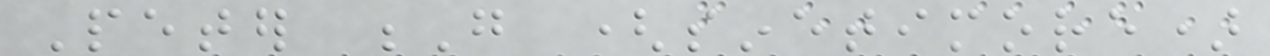Peter G (sinetimore)
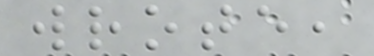wrote,
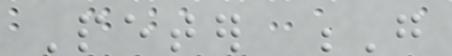Peter G
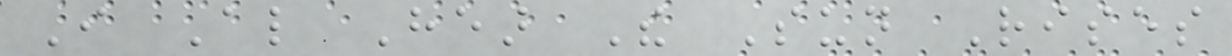I Also Hear The Sun Rises
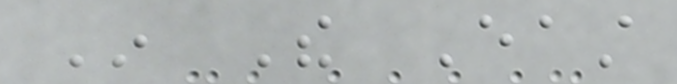In The East
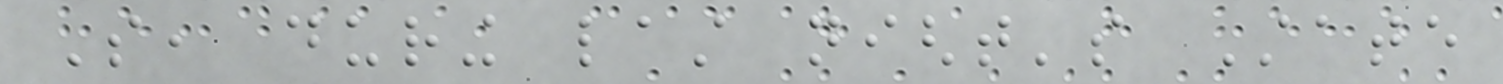So, during last night's State
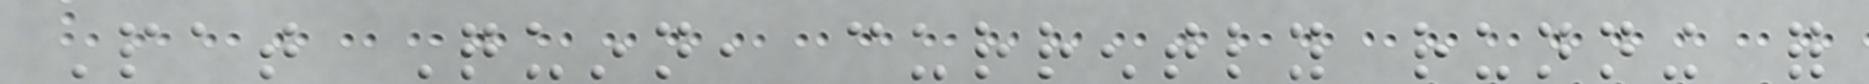Pat Quinn, currently running for
